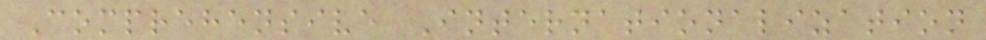Comprehensive Internationalization
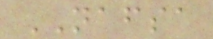NAFSA
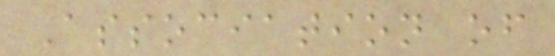Association of
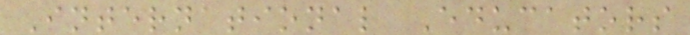International Educators
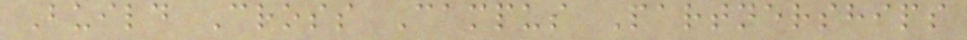Build Cross Campus Partnerships
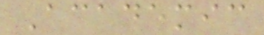Academic
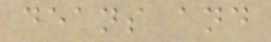deans and
